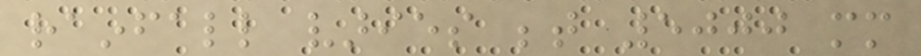rainfall varies between 5000 mm
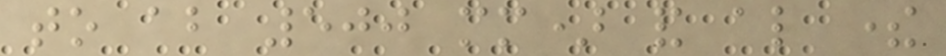to about 500 mm) and also there
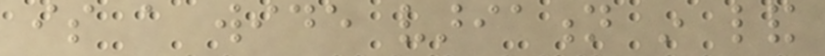is a wide variation in land
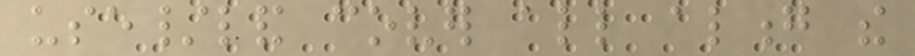use/land cover all along the
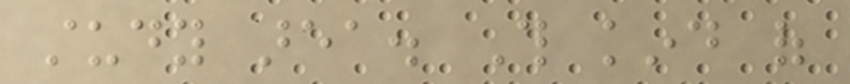study area. This kind of
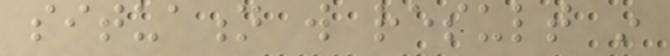situation will result in
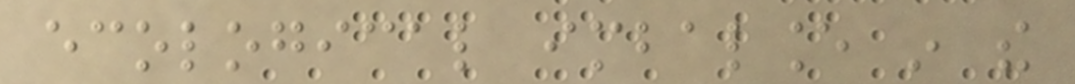ecological imbalance in the
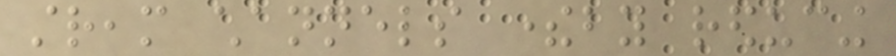stream channels thereby reducing
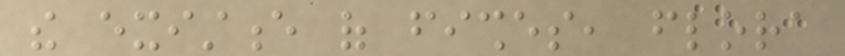the existence of fishes, flora
